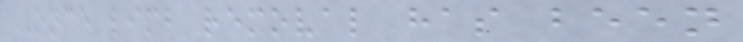Once limb removal has been
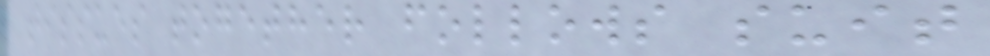tissues together follows suit
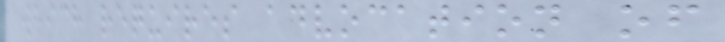which requires advocation of
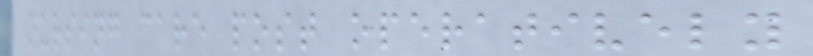nursing care post operatively
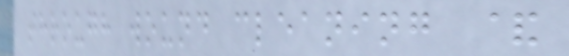through wound cleaning &
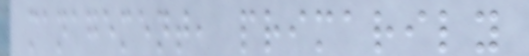management, primarily
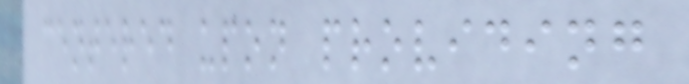centered upon providing
